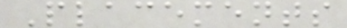Placements
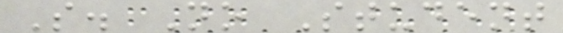S. No Student
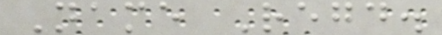Name Regd.
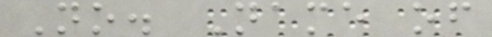No. Name of
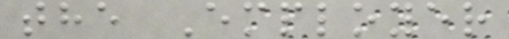the Employer
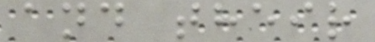and their
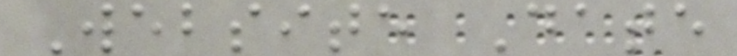Website Date
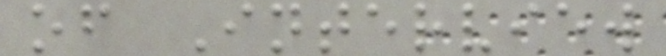of Interview
